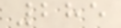285
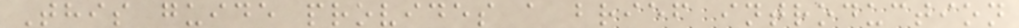This guide provides a brief introduction
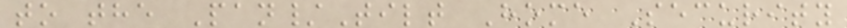to the Pan/Tilt Home Security
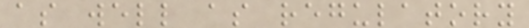as well as regulatory
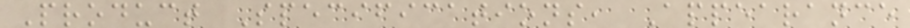Product Specifications, Appearance
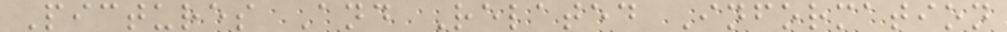Pictures And Related Information
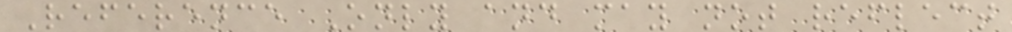Reference Only and may not reflect
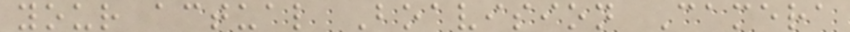your actual Boavision Camera
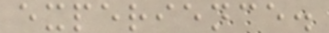experience.
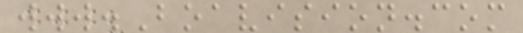www.Boavision.com
